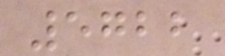5722
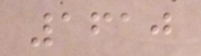1610
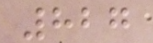827
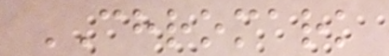CHROMARK
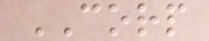CORP
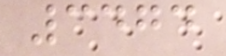3474
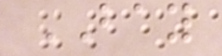BAY
